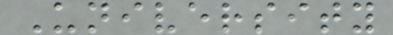University
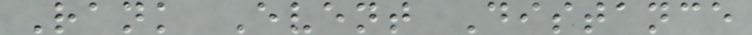Rank Event Distance
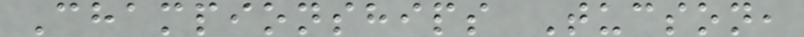Championships Tucson,
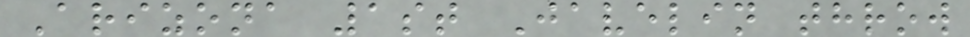Arizona 1st Javelin throw
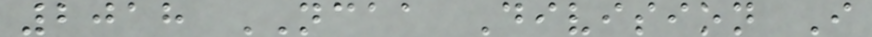2018 NCAA Division I
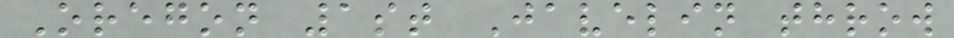Oregon 1st Javelin throw
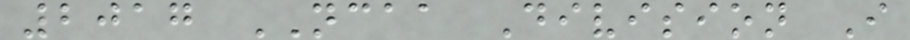2017 NCAA Division I
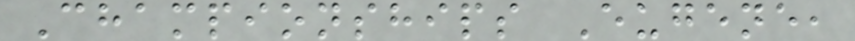Championships Eugene,
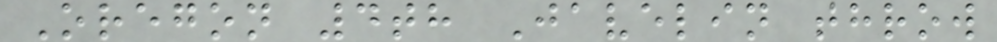Oregon 4th Javelin throw
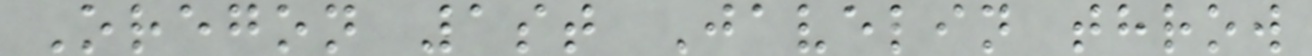Oregon 1st Javelin throw
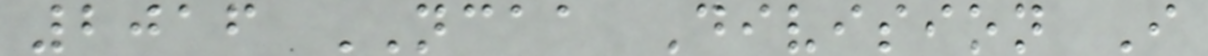2016 NCAA Division I
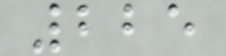225
